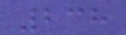238
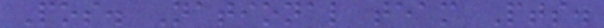Pos. National team Pts.
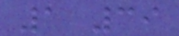1 39
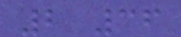2 36
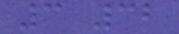3 32
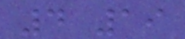4 19
